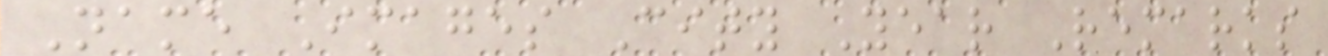Name Images City Year Remarks
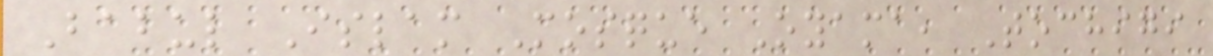Babul Islam Mosque Oyama, Tochigi
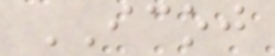ICOJ
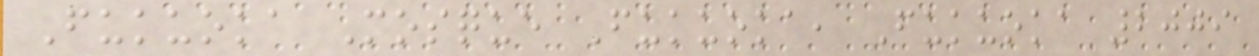Fukuoka Mosque Fukuoka, Fukuoka 2009
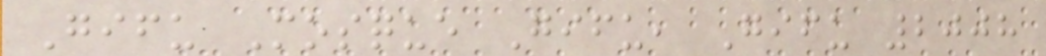Gifu Mosque Gifu, Gifu 2008
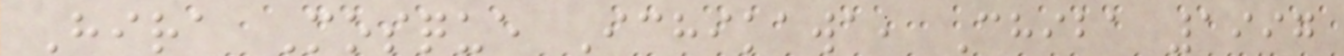Hira Mosque Ichikawa, Chiba 1997
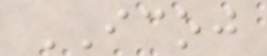ICOJ
